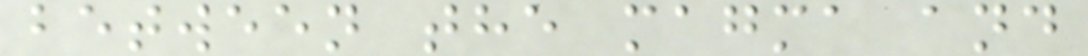between the magma and
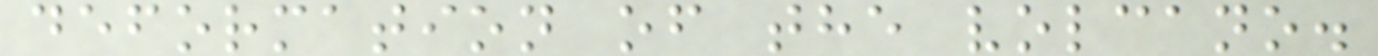deformation of the volcano.
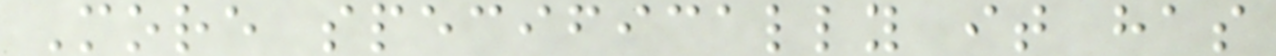More specifically it has
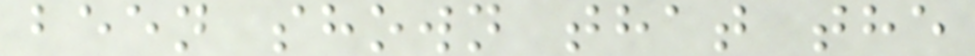been shown that the
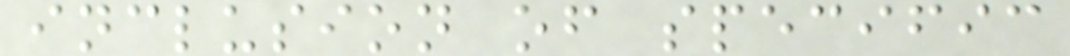inclusion of specific
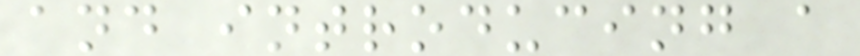and introducing a
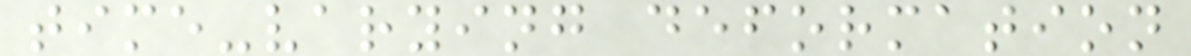time-varying deformation
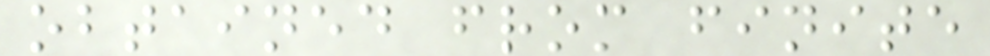obtained from finite
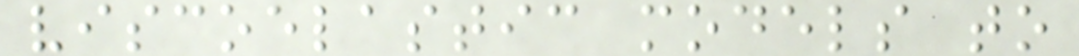viscoelastic models to
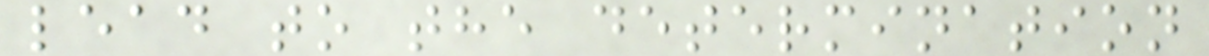lead to the determination
